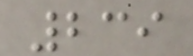239
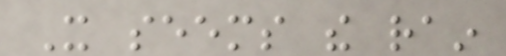It seems the rain
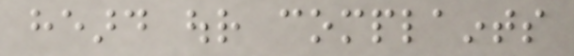heard our complaints
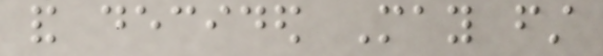and decided May first
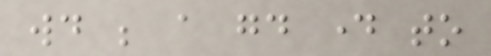would be a good day to
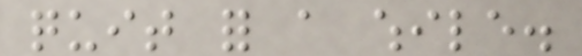quit for a while.
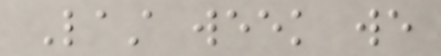Last week we
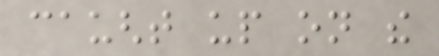caught up on the
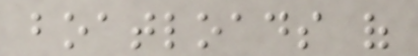boatloads of
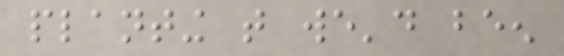planting that we'd been
